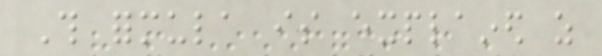This formula is explained as
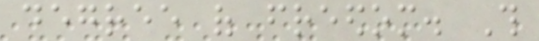degree of freedom. This
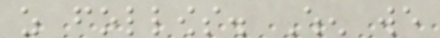as follows. When we
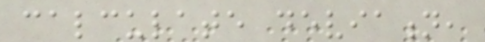calculate deviation,
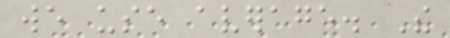we use average. The
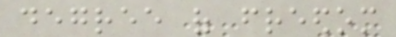degree of freedom
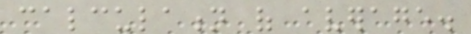calculation of average.
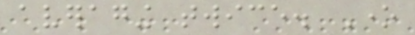averaging twice. One
